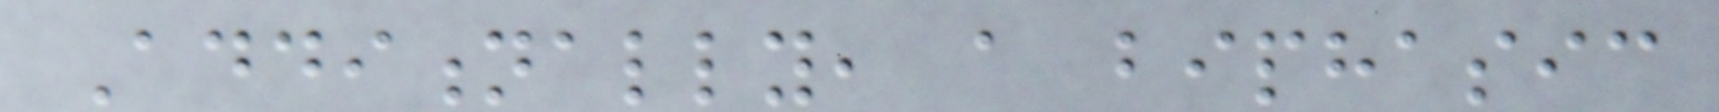Additionally, a biphasic
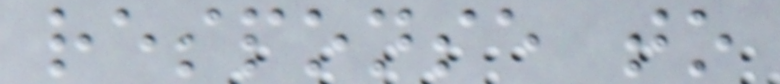response to
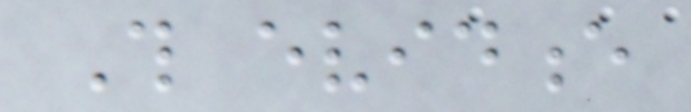This evidence
